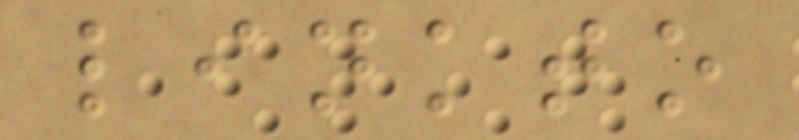linkto
